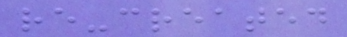re-created
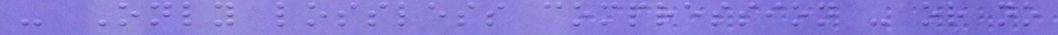- Only lossless compression - or no
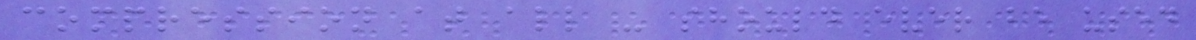compression at all - should ever be used
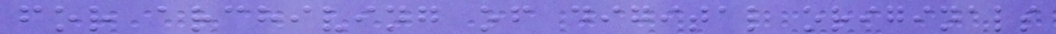for archiving of digital originals
